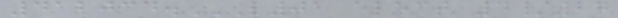412034.L01 ELECT 4/27
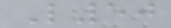L50
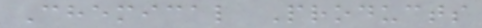Chemical Products
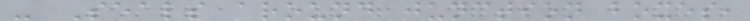- Seals around junction boxes,
